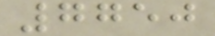7750
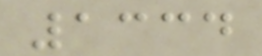1334
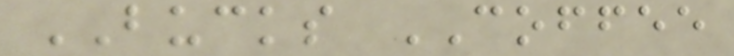BUCKS COFFEE
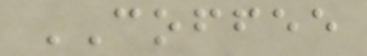COFFEE
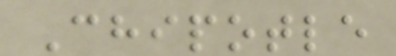Chipotle
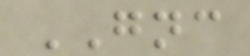GNC
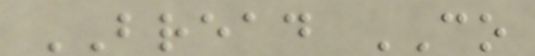BREAD CO
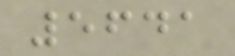5641
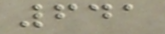641
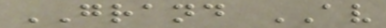GRAND AV
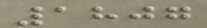1807
